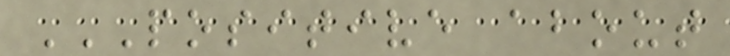POSITIVE ABOUT
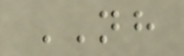NH
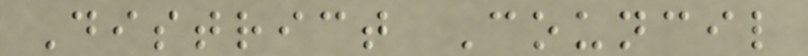District Council
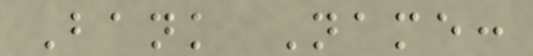Bank Name:
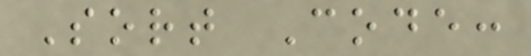Sort Code:
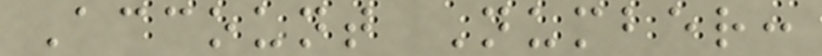Account Number:
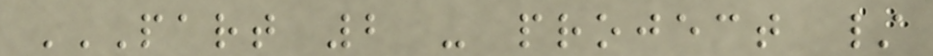PART 2 - PROJECT /
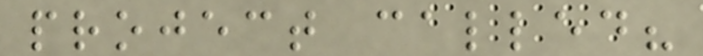project called?
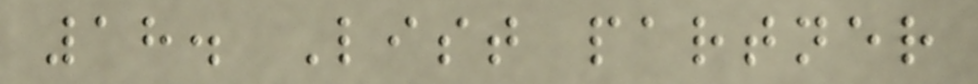18. List partner
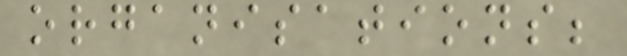organisations;
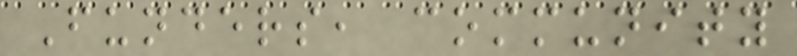Funders, community
